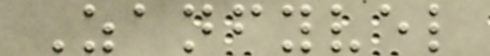Zanfyvel
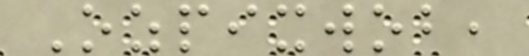Ozpixwob,
